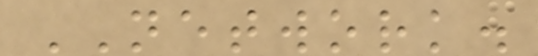NETWORK.
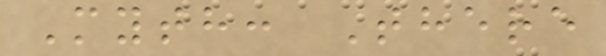Myth: There
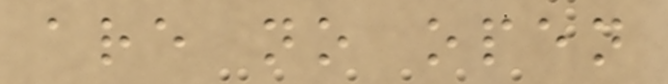are no open
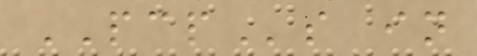PCPs in
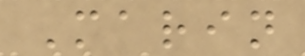Marin
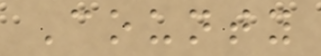County
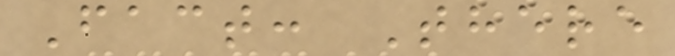Fact: There
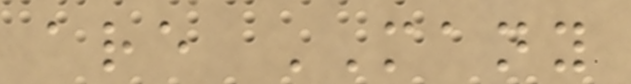are MANY
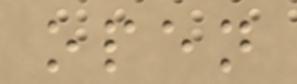open
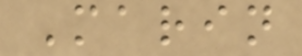Marin
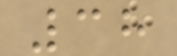38
